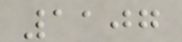1107
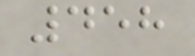458
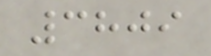3809
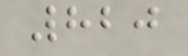820
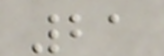21
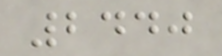2440
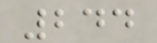244
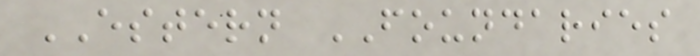ESTERN FOUNDARIES
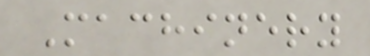Machinery
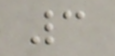3
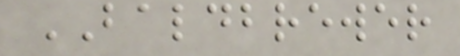BALDBREWER
